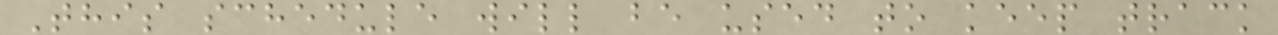This schedule will be used to keep track
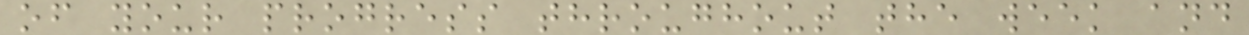of your progress throughout the week and
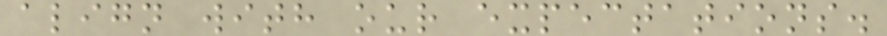align with our expectations.
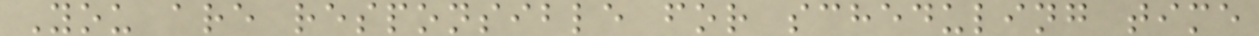You are responsible for scheduling time
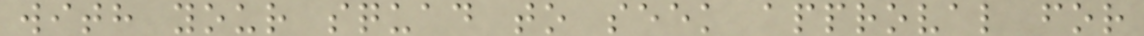with your squad to seek approval for
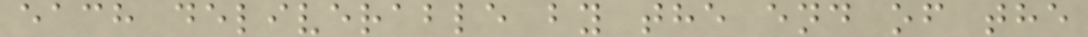each deliverable by the end of the
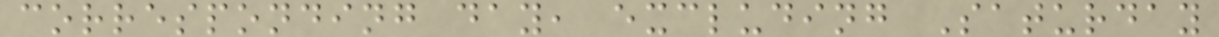corresponding day, excluding Saturday
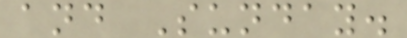and Sunday.
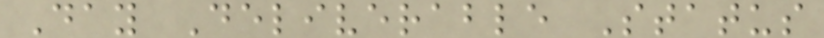Day Deliverable Status
